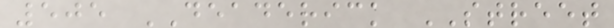505 DEADERICK STREET
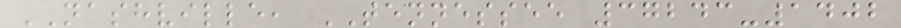NASHVILLE, TENNESSEE 37243-1402
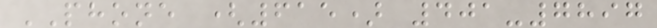PHONE (615) 401-7897
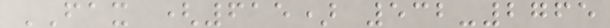FAX (615) 532-2765
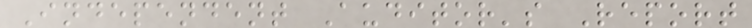Independent Auditor's Report
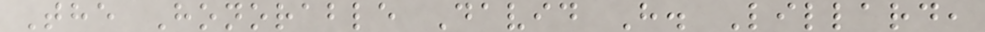The Honorable David H. Lillard,
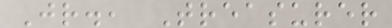Jr., Treasurer
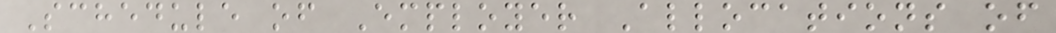Schedule of Employer Allocations of
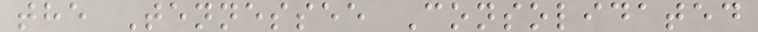the Tennessee Consolidated
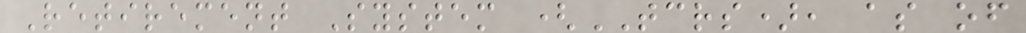Retirement System (TCRS), as of
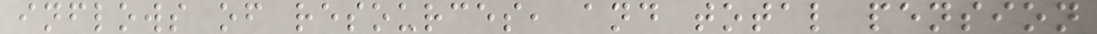inflows of resources, and total pension
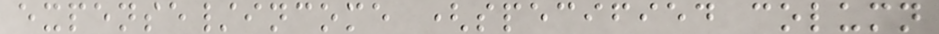expense/income (specified column
